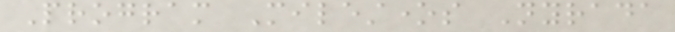Program Milestones Nyrada
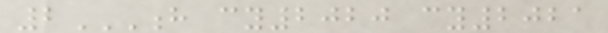2H CY2020 CY2021
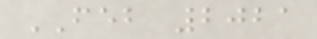FEB 2021
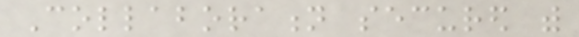Collaboration secured with
